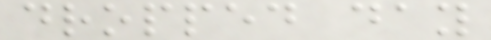dropped day
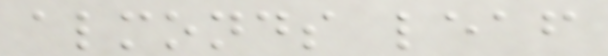almonds leaf
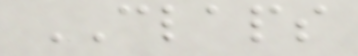CLAPS
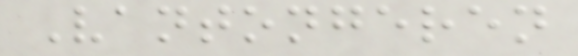Vantongeren
